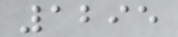1295
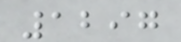1297
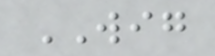WIG
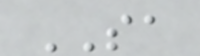SA
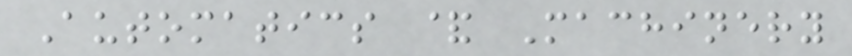Automatics & Machinery
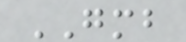GMB
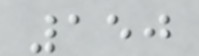150
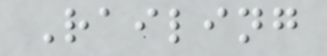Railing
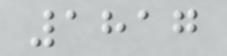1817
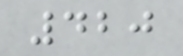420
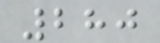280
